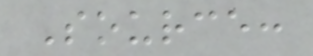Source:
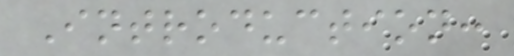Introduction:
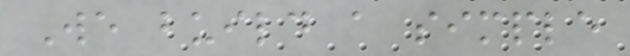We build a simple
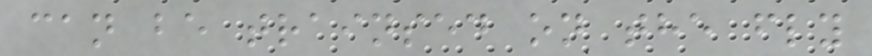can be trainsed on the fly
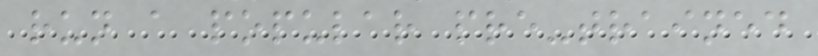run a popular pre-trained
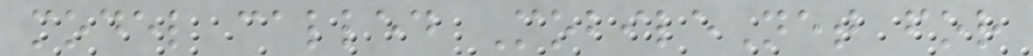model called MobileNet for
